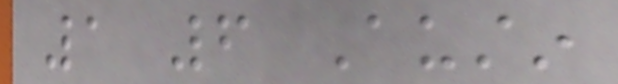1 6 Austin
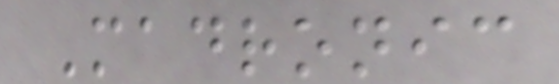Madronic
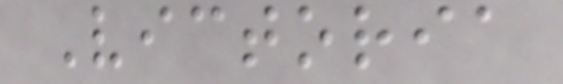Victoria
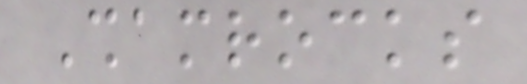Shamrocks
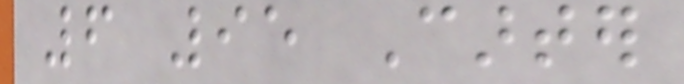6 95 Carter
